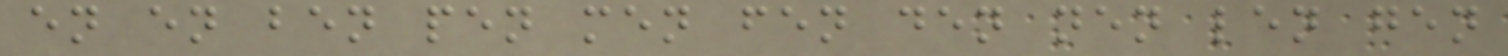en en ben pen men fen den nen len gen
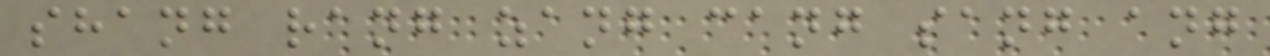shang rang zang cang sang ang
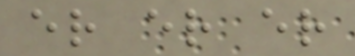er er er
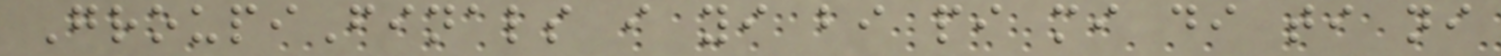GroupiFinals i yi bi pi mi di ti ni
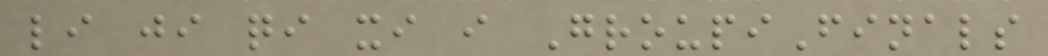li ji qi xi i GroupiFinals
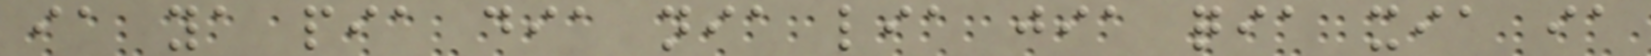ia ya pia dia nia lia jia qia xia ia
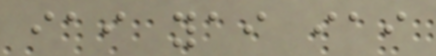iai yai iai
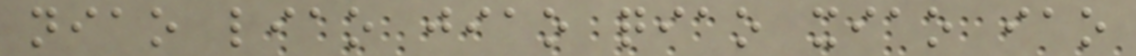niao liao jiao qiao xiao iao
